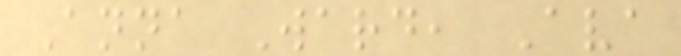Anna Ward, Ava
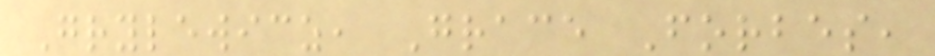Grylewicz, Grace Forbes,
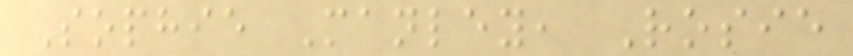Sophie Manley, Rosie
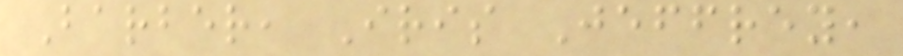Barber, Iris Jeffrey,
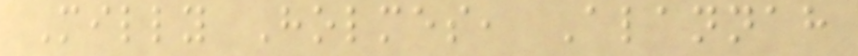Milly Holmes, Alannah
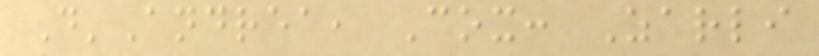D'Andrea, Cox: Zarli
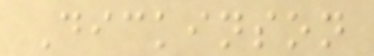Dickinson
